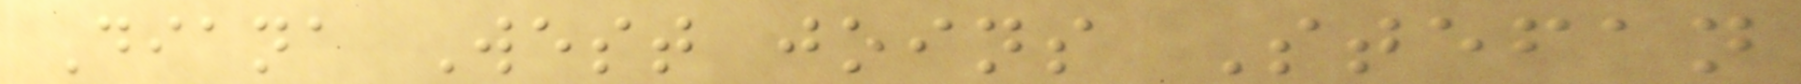Diana West joins Stefan
